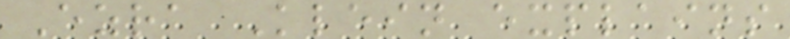Ezra Klein explains
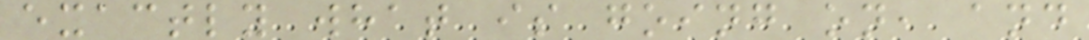exactly what is going on, and
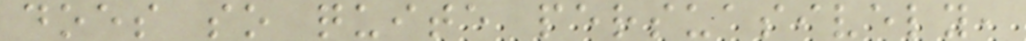does so quite persuasively,
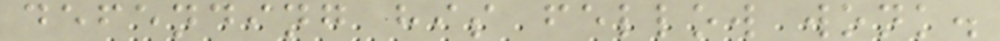defending his fellow wonk.
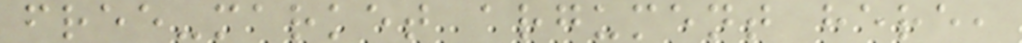free-market argument here,
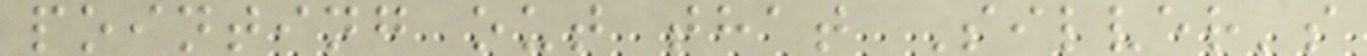pointing out that Silver's
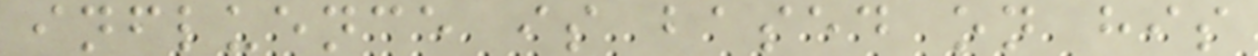influence is based on his
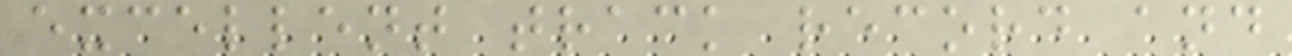excellent track record and
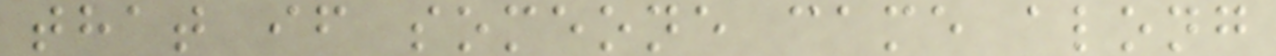that if someone came along
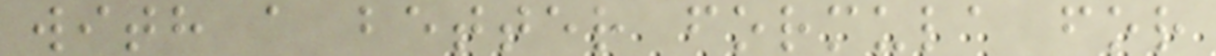with a better formula for
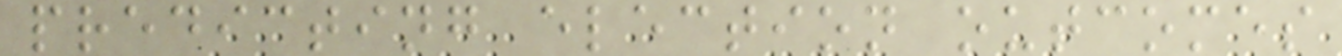predicting election outcomes
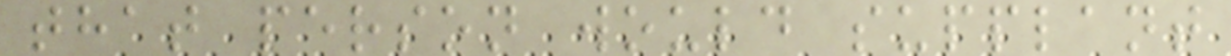that person would supplant
